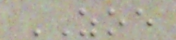ZOE
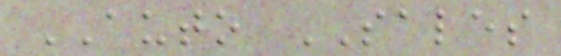AUTO SALES
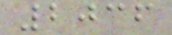2036
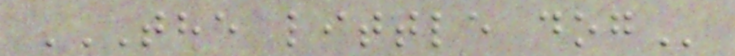THE LITTLE DOG
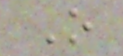O
